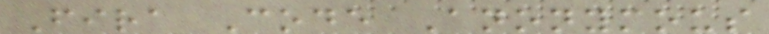Fira Code Anonymous
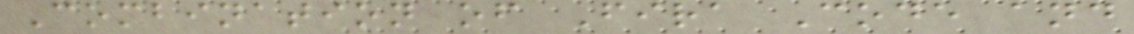Combination of Fira Code and
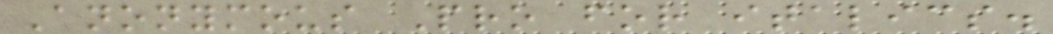Anonymous Pro for italics.
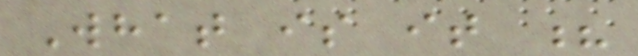What is it ?
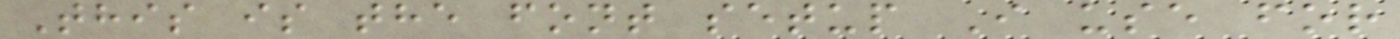This is the font setup I use for
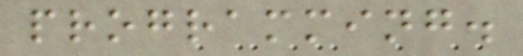programming.
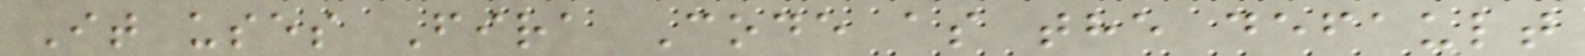It uses Fira Code as the default
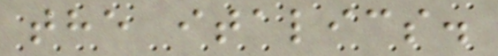the italics.
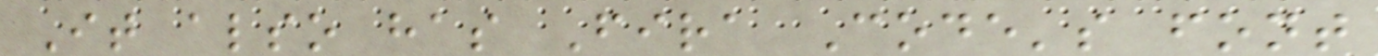It also has Fira Code's font
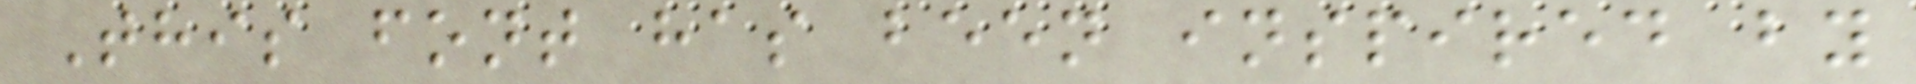This font has been inspired by
